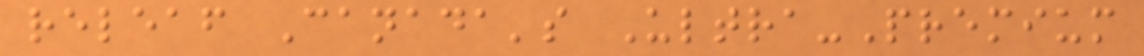releaf Canada's Ultra-Premium
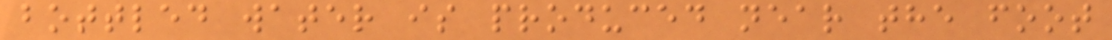bottled water is produced near the foot
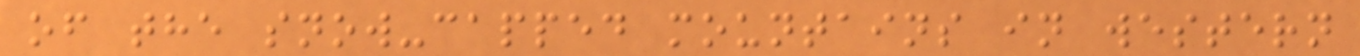of the snow-capped mountains in western
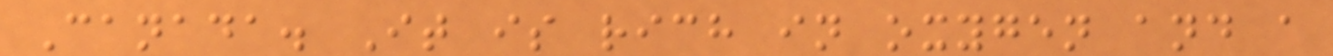Canada. It is rich in oxygen and a
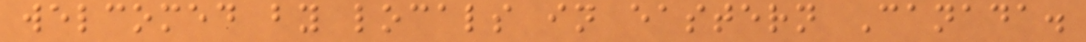welcomed by locals in eastern Canada.
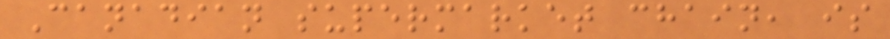Canadian supermarket chain, is
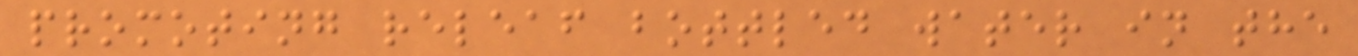promoting releaf bottled water in the
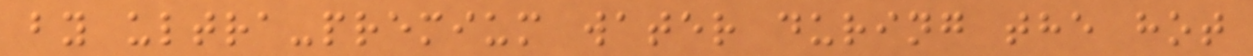by ultra-premium water during the hot
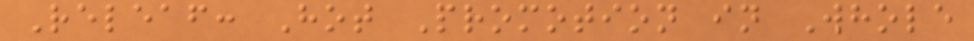Releaf: Hot Promotion in Whole
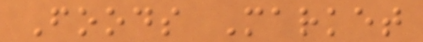Foods Market
